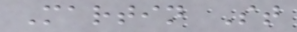Martin St
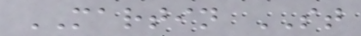MARTIN ST
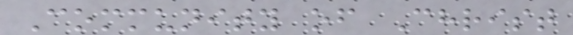Community of Christ
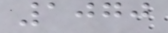1070
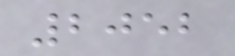2052
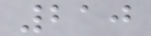210
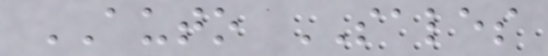AUTO SALES
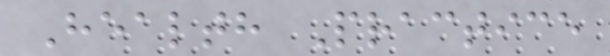Health Practice
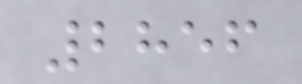2856
